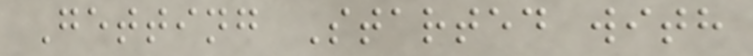Getting Started with
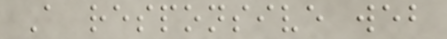A responsive web
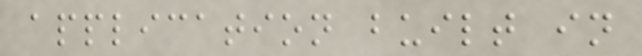application built in
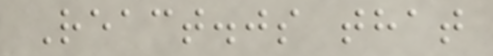React.js that
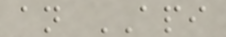an API
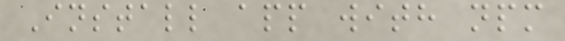Install app with npm
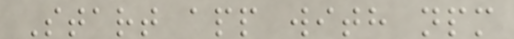Start app with npm
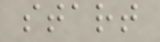start
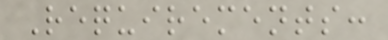Requirements:
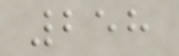258
